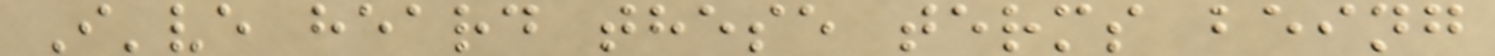I've heard these terms being
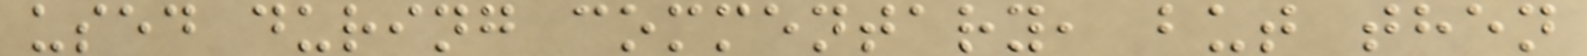used during commentary, but then
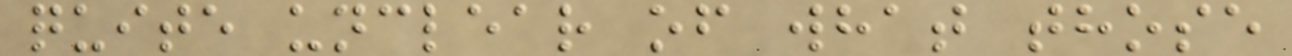quite unclear of what those
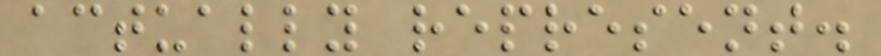actually represent.
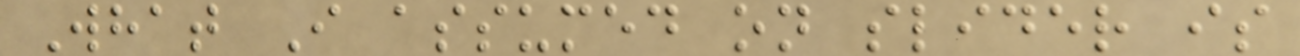What I assumed on slider is
